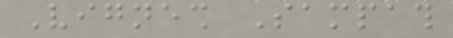Vignesh Sampath
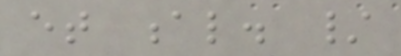et al. /
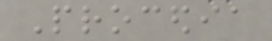Procedia
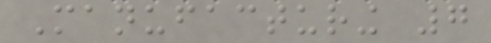Manufacturing 7
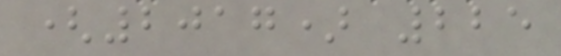(2017) 225
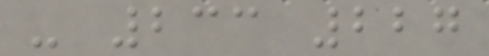- 233 227
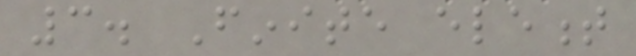3. Finite element
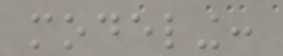modeling:
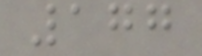177
